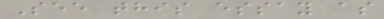See this essay as
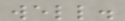well.
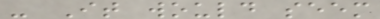- It would seem
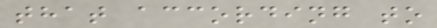that according to
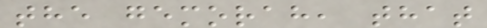the gemorah, that
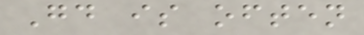Gd is often
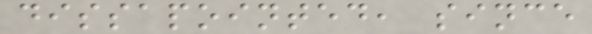dissapointed, since
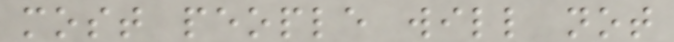most people will not
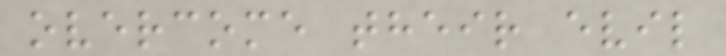overcome their evil
